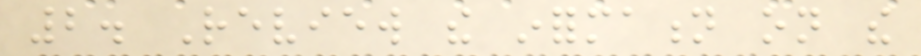2. Review the information on the
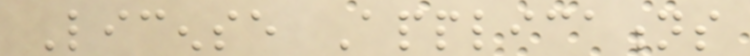License Applications
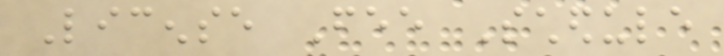License Fee Schedule
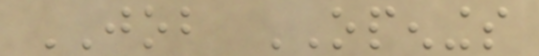JOB OPENINGS
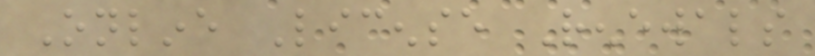Online License Renewals
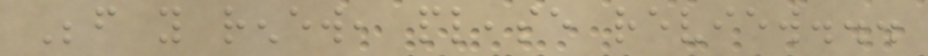Before you renew, please review...
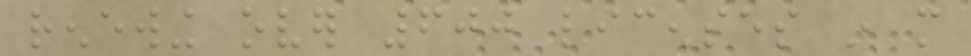renewing over 600 licenses in more
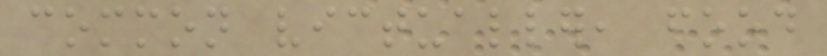common victualler, food
